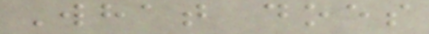What does
